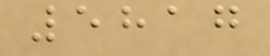5817
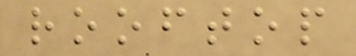rooftop
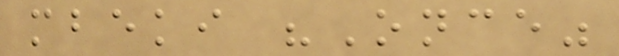mbeki "Once"
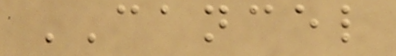CANCEL
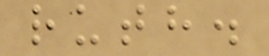ruth.
